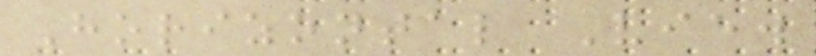Horizontal View
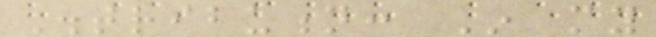Distribution: In my
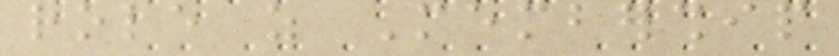role as Membership
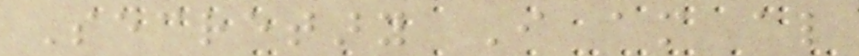Secretary I am also
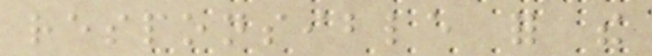responsible for the
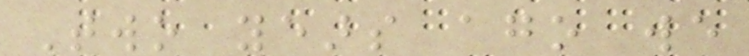Two years ago we
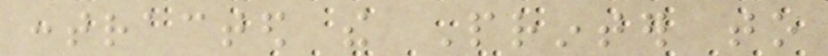contracted the Printer to
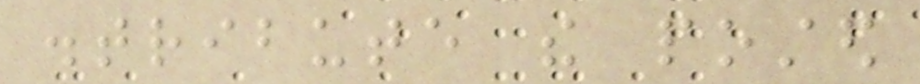distribute the posted
